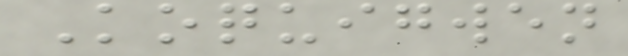Koquigwen
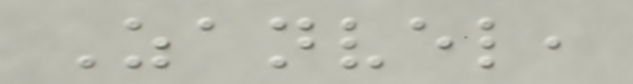Zanvel,
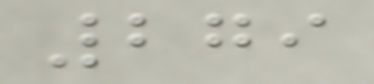279
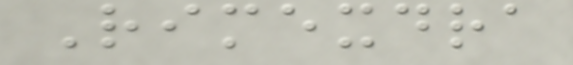Rimexdra
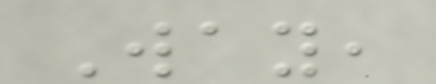Way,
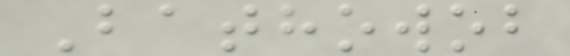Bathowob
